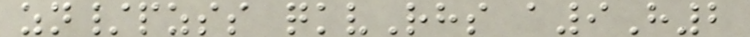zn/pzss qkvRhs a9H2
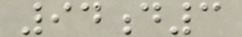94d3
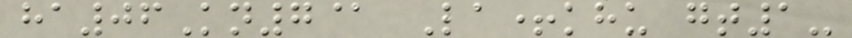ha06Kn7@ La+khu gt1-
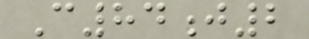C84j2
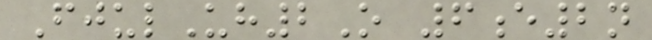FjulUh2O 6e2n
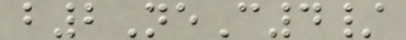b2NeC4/
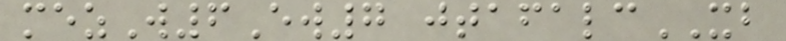mezW6Ew7 jtafalcXB
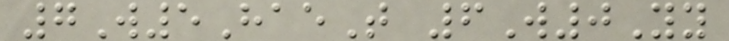7W5HaeT 6W0Yy
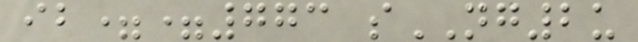ib==773 sNG2u
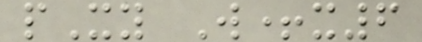pXy W+x6
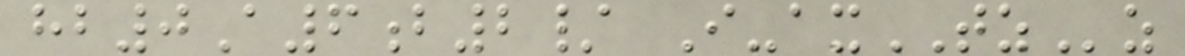hb0A6b2/ I-axTZz
